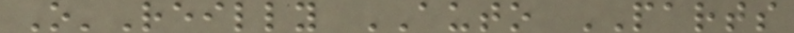O'Reilly AUTO PARTS
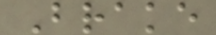Brake
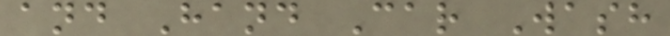and Hand Car Wash
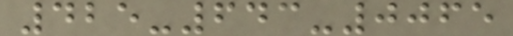425-643-0065
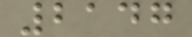2147
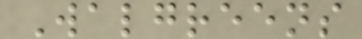Walgreens
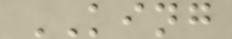KING
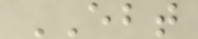EBT
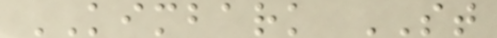KIMBARK ST
